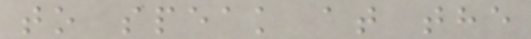to speak at the
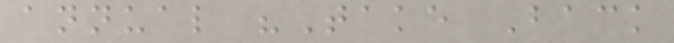annual "Take Back
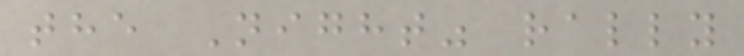the Night" rally
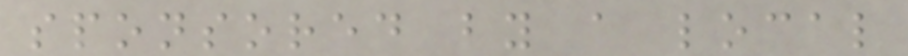sponsored by a local
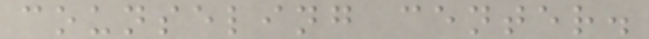counseling center.
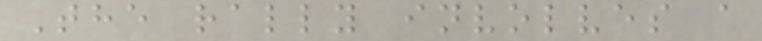The rally involves a
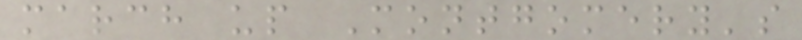march up Montgomery's
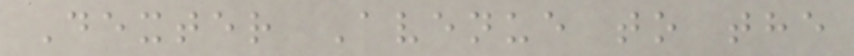Dexter Avenue to the
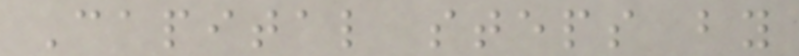Capital steps by
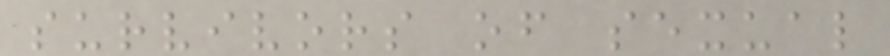survivors of sexual
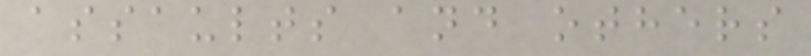assaults and others
